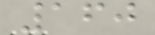160
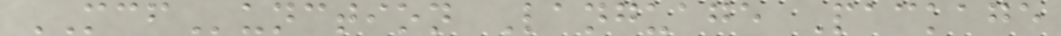MCFunction Language Package
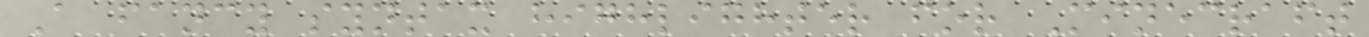A fancy syntax highlighter for Minecraft
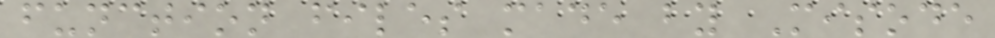function files made by Misode
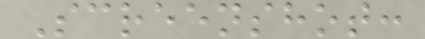Screenshot:
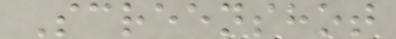Screenshot
